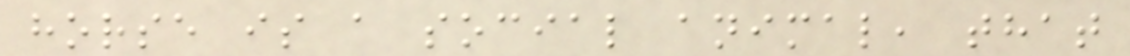horse is a social animal, that
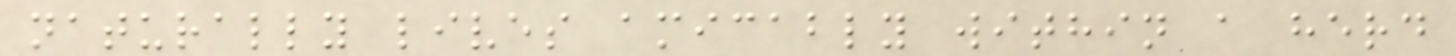naturally lives amicably within a herd
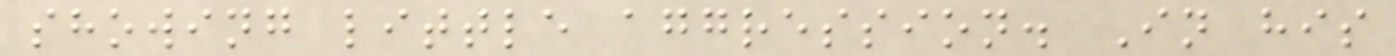showing little aggression. In his
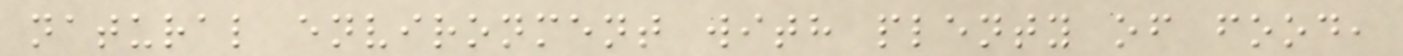natural environment with plenty of food,
